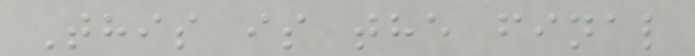This is the final
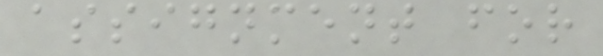assignment for
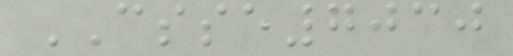CSSE7030
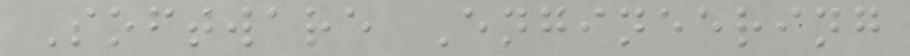Software Engineering
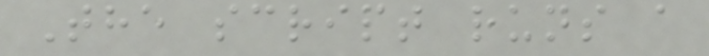The script runs a
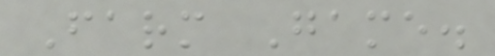Farm Game.
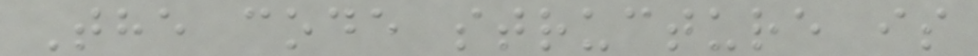The code structure is
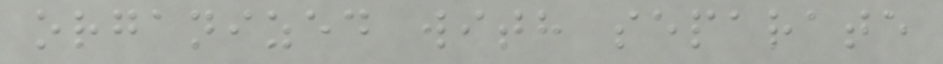organized with separate
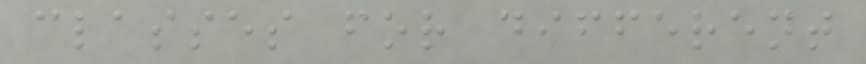classes for different
